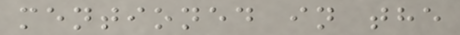mentioned in the
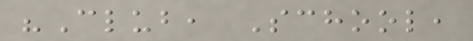"Club, School,
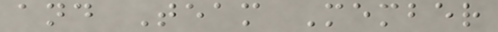and Team Member
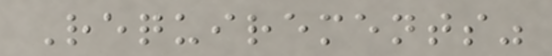Requirements"
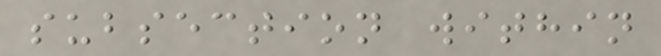subsection within
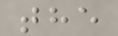the
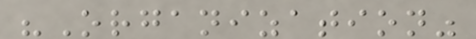"Organization"
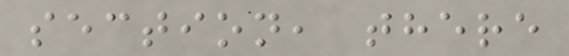section, there
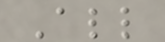All
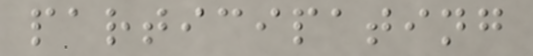participating
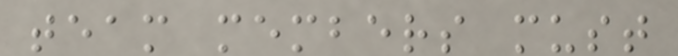team members must
